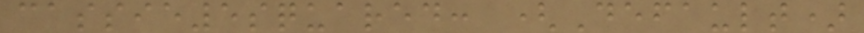cassie5squared: (Default)
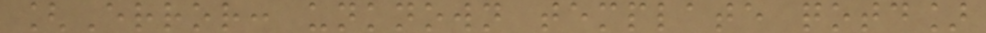[Error: unknown template qotd]
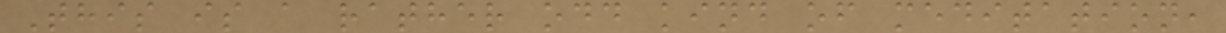This is a rather odd kind of meditation,
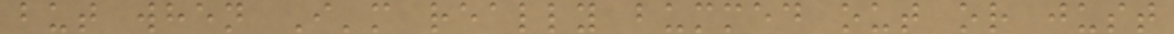but when I'm really bummed out or just
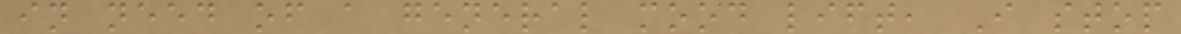in need of a general mood lift, I stop
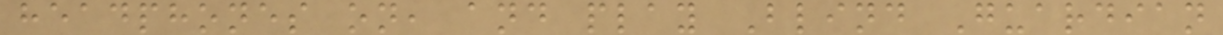headphones on, and play Blind Guardian
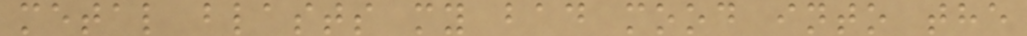metal blasts my bad mood into the
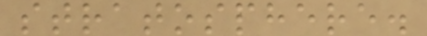stratosphere.
